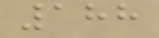188
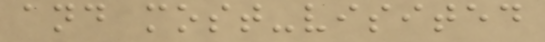and most-visited
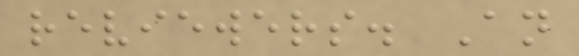reviewers. An
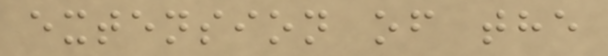extension of the
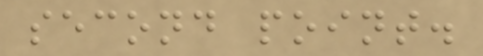second point.
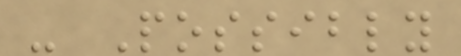- Possibly
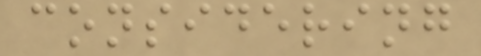considering
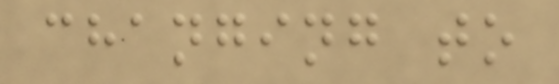changing to
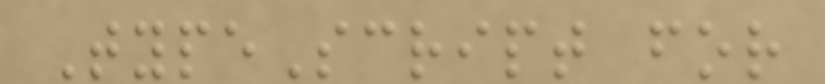TypeScript for
